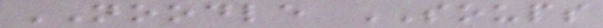NOODLE SOUPS
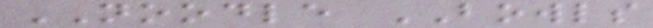NOODLE BOWLS
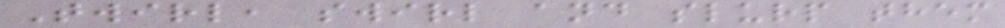Twirl, swirl and slurp them
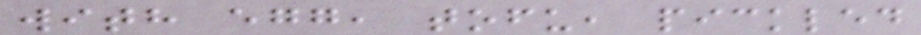with egg, tofu, pickled
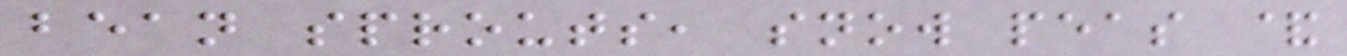bean sprouts, snow peas &
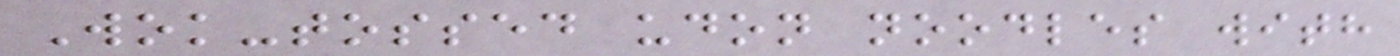Wok-tossed udon noodles with
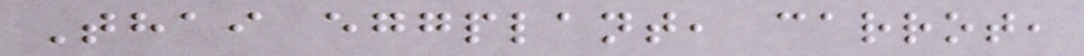Thai eggplant, carrot,
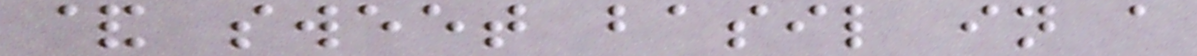& sweet basil in a
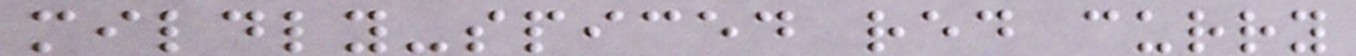mildly-spiced red curry
